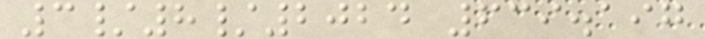3/8/2024 639.197
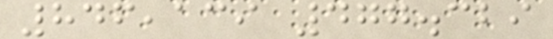846,139 477.329
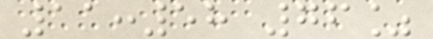11:58 76%
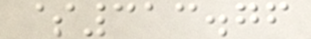$313.76
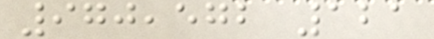970,572 121
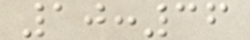10:36
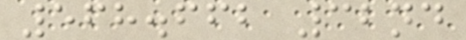568.662 32nd
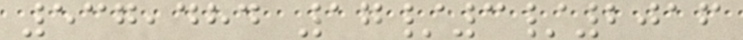537,484 17/3/2016
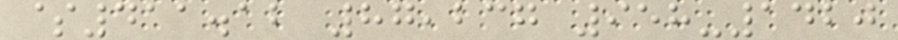$411.12 87,237 958-1420
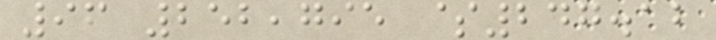96 252,795 $247.12
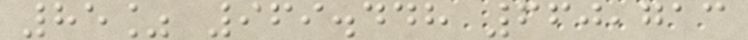85% 969.448 660,713
